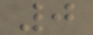0
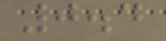0.4
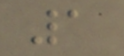1
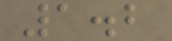1.2
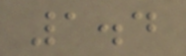1.4
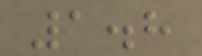1.8
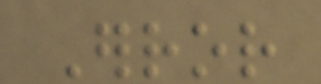Error
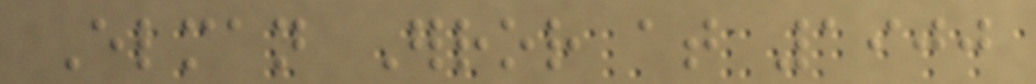Elman Error at 1900
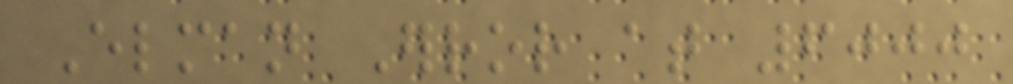Elman Error at 6000
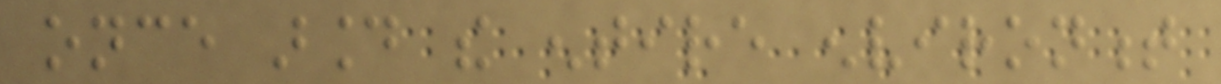once around the entire environment
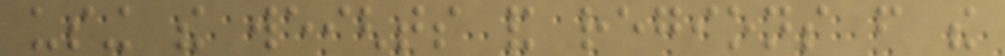using the weights and regions from the
